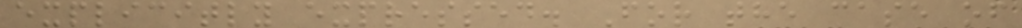explicitly expressed. For the case of
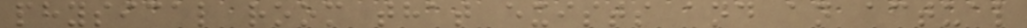physical room that exists and an actual
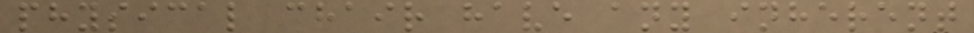physical chair have any inherent
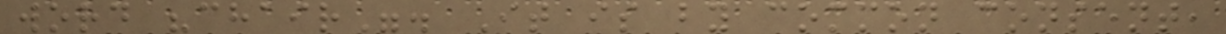word "chair". It is by common consent,
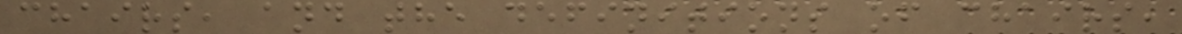chairs, and the definitions of chairs,
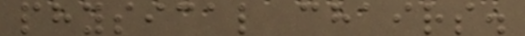physical chairs.
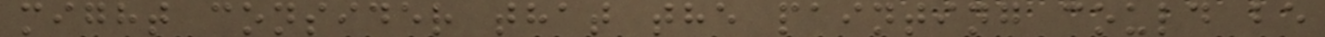might consider that the painting could be
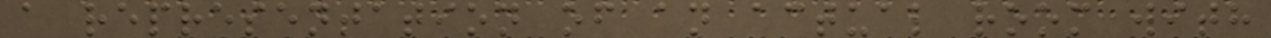a representation of an actual room with
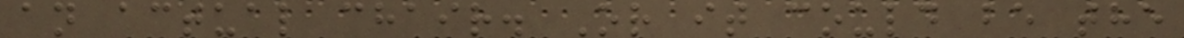an actual chair. Or it could be the
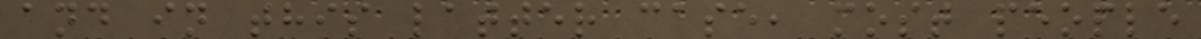and in this latter case, most people
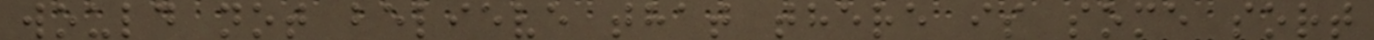would not believe that there is some sort
